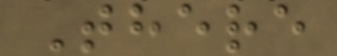There
